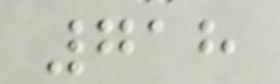718
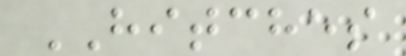HITCHES
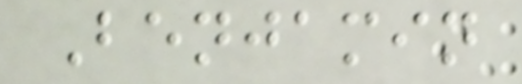Benjamin
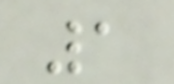1
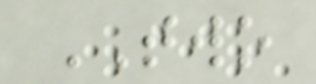TWO
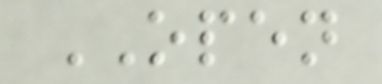OPEN
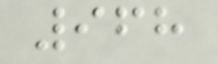968
